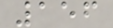156
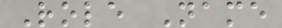Role Name
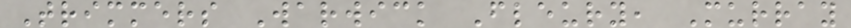Trimmers Warwick Fleury, Murray
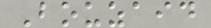Bouzaid
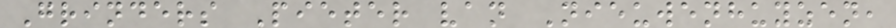Grinders Pieter van Nieuwenhuyzen,
